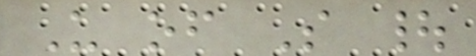U of S |
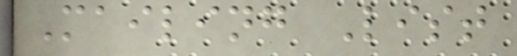Mailing List
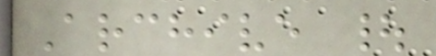Archive |
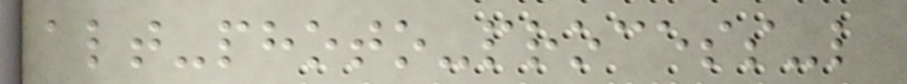alt-photo-process-l
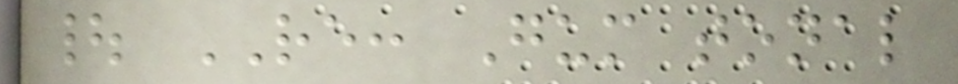| RE: Gum tonal
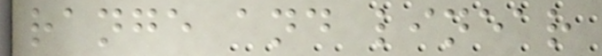range and linear
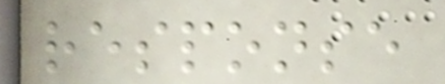response
